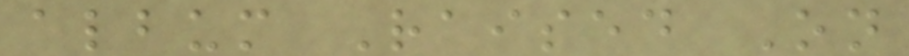album Raised On
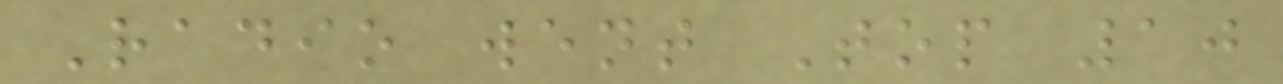Radio went Top 10
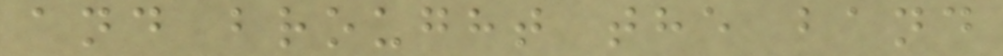and brought the band
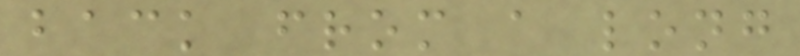back from a long
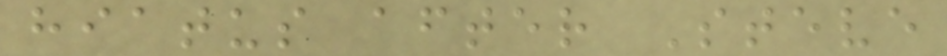hiatus after Steve
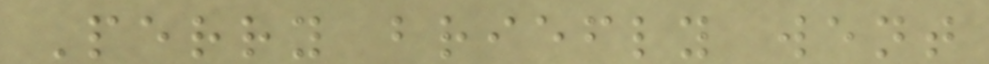Perry briefly went
